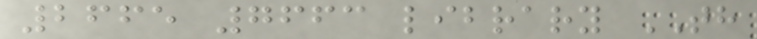2665 7663 library TH
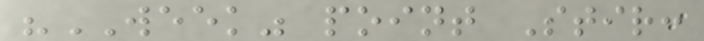"WEEK" point Stir:
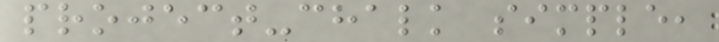project-chalk simple,
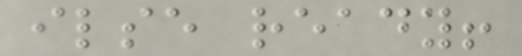ilse ready!
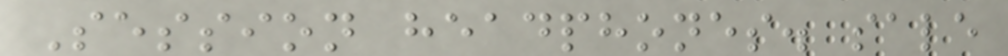Session headphones. sale
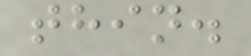thin.
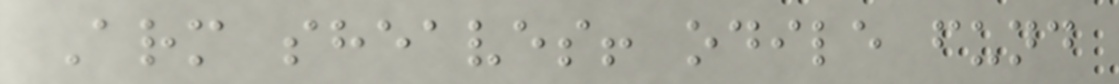Arm sheaves! odile fund
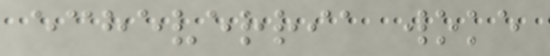echeverria woke
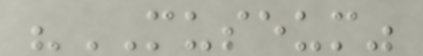"MUSEUM"
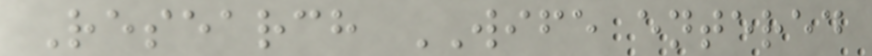Research WIFE entered
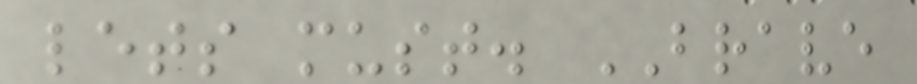lets must. BRAVE
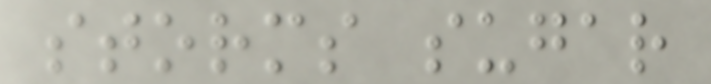storms sugar
